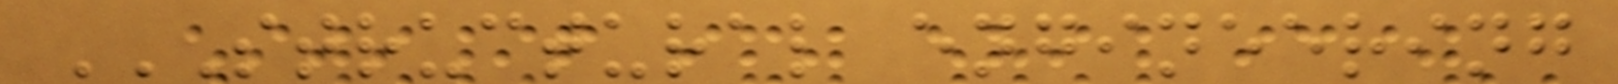STRUCTURAL ENGINEERING
